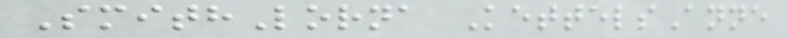SmithLorna KettelsAnne
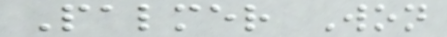Palmer Won
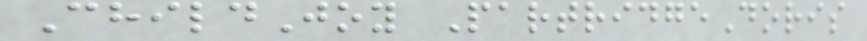ChildJoy PartridgeDoris
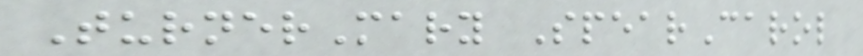TurnerMary SpearCarol
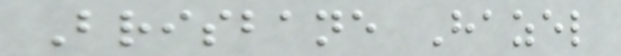Brisbane Hazel
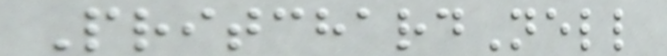PritchardNell
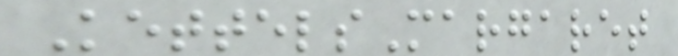KettelsMargaret
